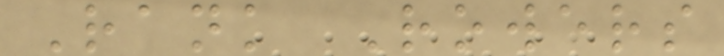Rank Rowers
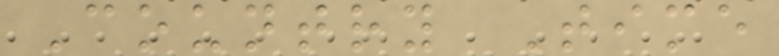Country Time
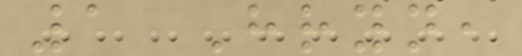1 Hryn,
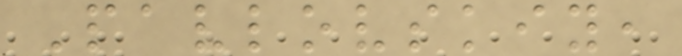Pavlovskiy,
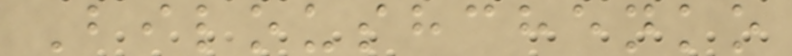Biloushchenko
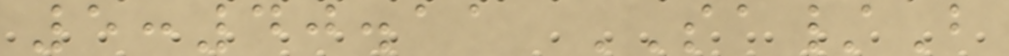5:40.11 SA/B
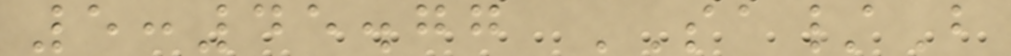5:45.77 SA/B
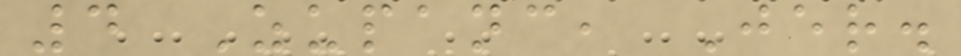4 Zupanc, Jer.
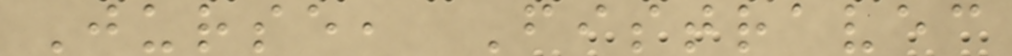Jurse, Fistravec
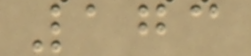173
